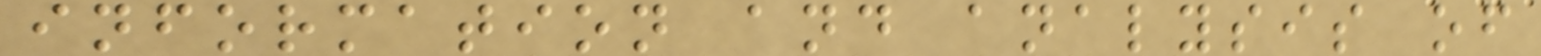information and analysis of
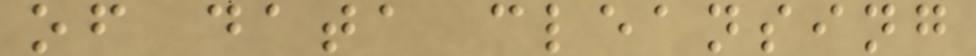of data cleansing
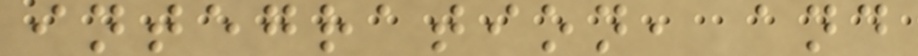integration, and
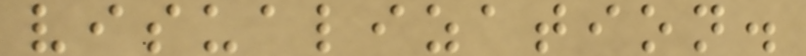visualization.
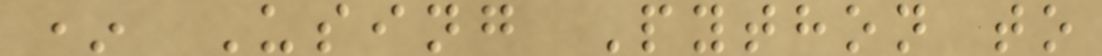* Using Python to
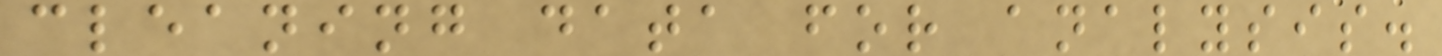cleaning data for analysis.
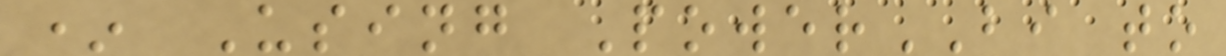* Using PowerBI to
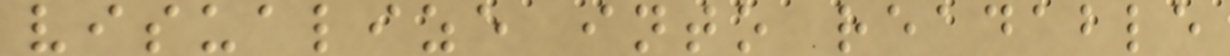visualize into readable
